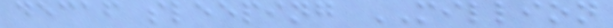decaf sleeping MILLION
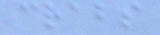crabs
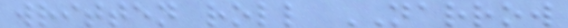written roll NARROW
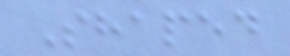Shaped
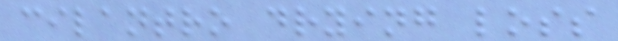cilantro drying loss
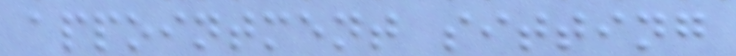appointment sitting
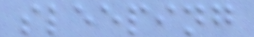sleeping
